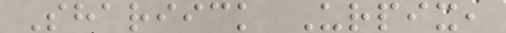Shariick Urpix,
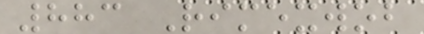883 Rimexwob
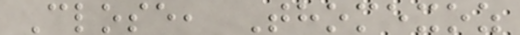Close, Thomexoz
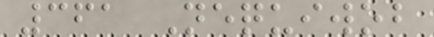361 Nequiwob
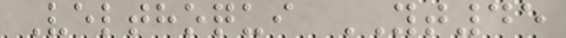Velthoqui YT45
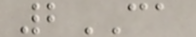2CA
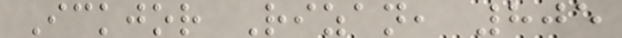Ickjor Rizan, 805
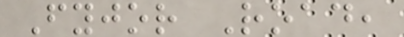Fyjor Road,
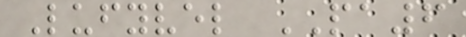Lufyvel PA6
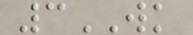3WK
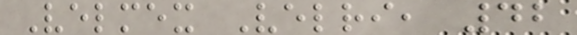Velmex Velri, 42
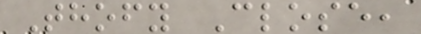Thofy Close,
